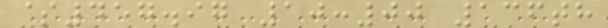$457.97 10:00 136th
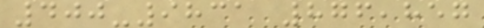400-9831 876,857
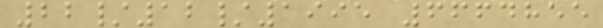22/12/1995 6664855
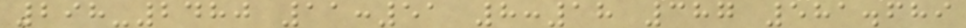298-2480 11:51 8:18 387 581.689
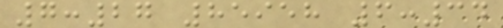7:27 85958 6:34
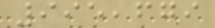995,679
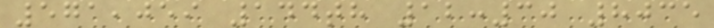571,059 144th 12:30 8035
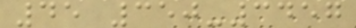45 350-3457
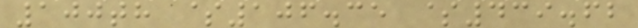100th $106.35 $439.62
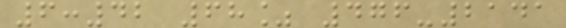6:42 68% 476-2141
